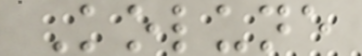Kolune
